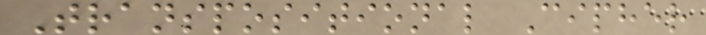Transpositional Cipher
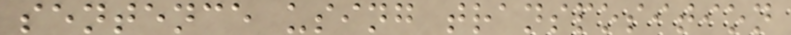sentence using transposition
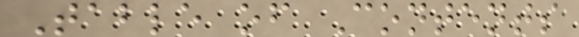Table of Contents
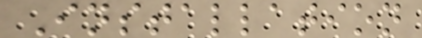Installation
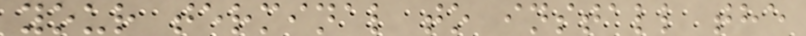your terminal to install the
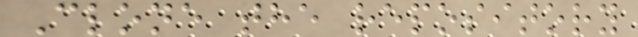Clone the repository
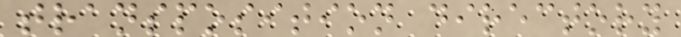transposition directory
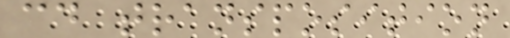cd transposition
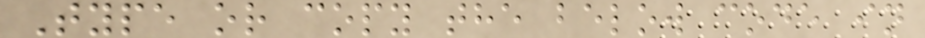Type or copy the below code in
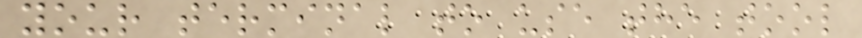your terminal to use the tool
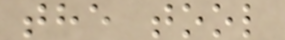the tool
